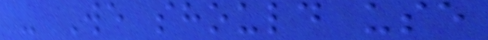- We should use
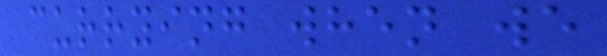currying when we
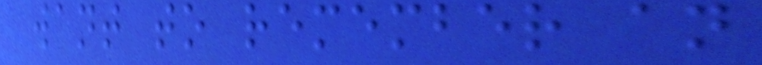want to remember an
